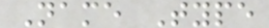Name Type
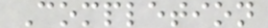Completion
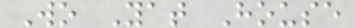Wo Yat House
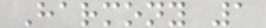Harmony 1
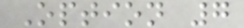Option 7
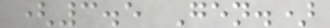(3.5 Gen.)
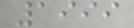1999
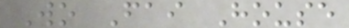Wo Fai House
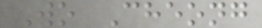Wo Cheong
